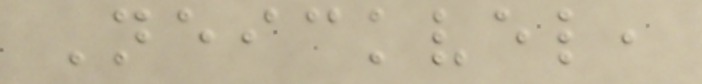Neickvel,
